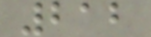212
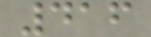416
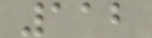112
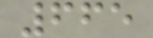665
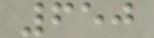650
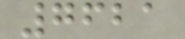7621
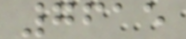7615
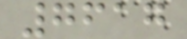7617
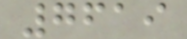7619
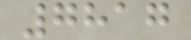7817
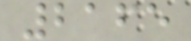2165
